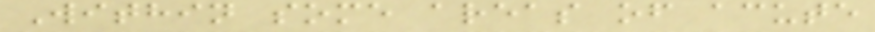Within some areas of acute
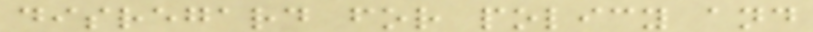disregard for policy and
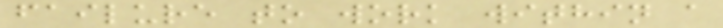failure to work within a
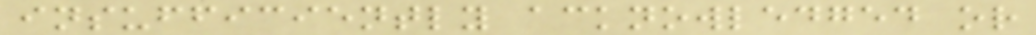insufficiently acknowledged or
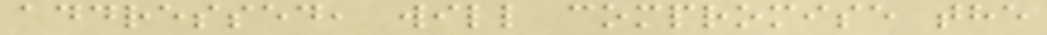addressed, will compromise the
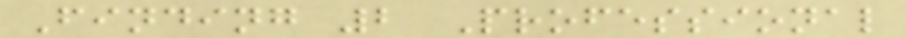Finding 2 Professional
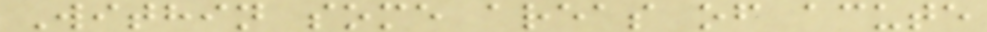Within some areas of acute
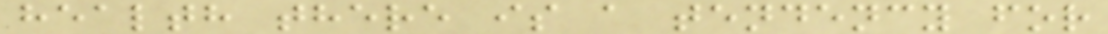health there is a tendency for
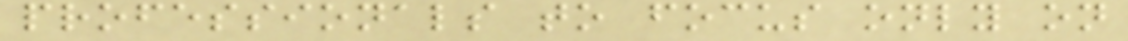professionals to focus only on
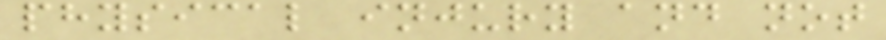physical injury and not
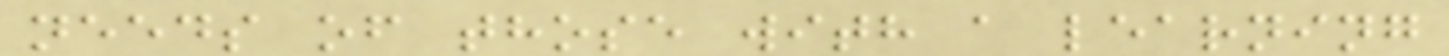needs of those with a learning
